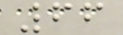66
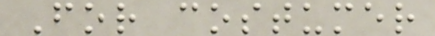For costumer
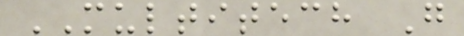MULTITECH G
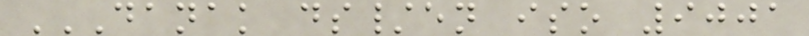DANAK DS/EN ISO 9001
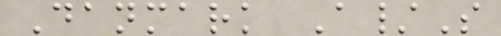Danmark A/S
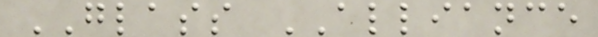GLASS ALLIANCE
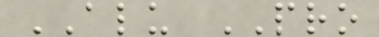ALU PRO
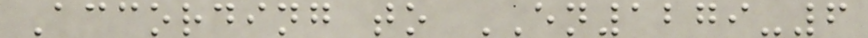According to EN1279-6
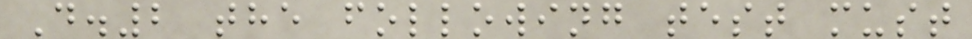D.2 the following test must
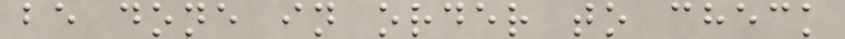be done in order to check
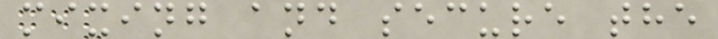mixing and secure the
